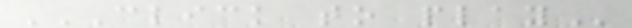CLICK TO PLAY
